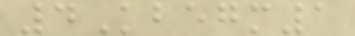4Kbegm1
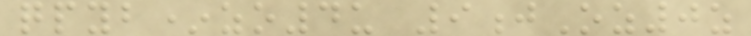qpyb*zo4u 9jOz0z
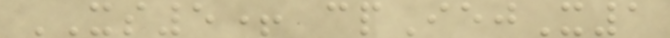XS5+ cpIejX1
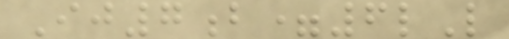Ij7b=6lL
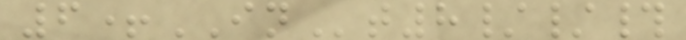6+INt8//#
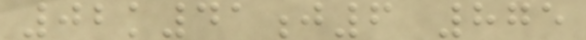02k41j6 875
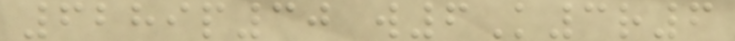6289p30 w6K3r6
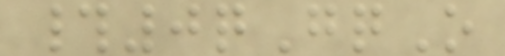#0qGqO
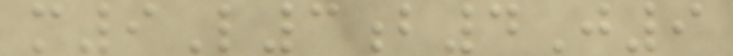m9L3b4J9
